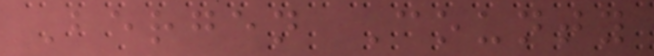Bergen County
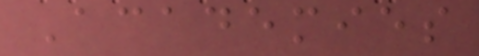Academies
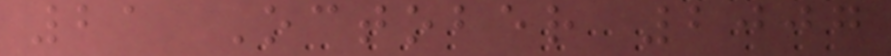21 October 2007
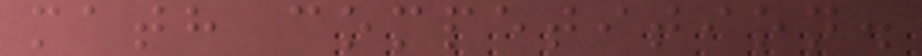math competition.
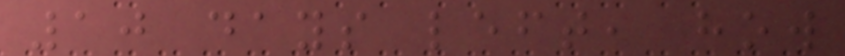10 days left, how
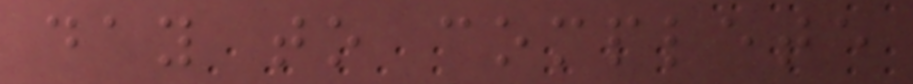day to complete
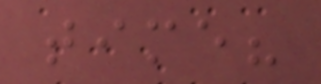time?
